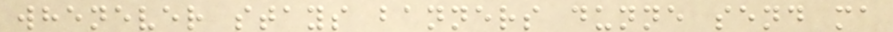whenever stays banners dunne send ma
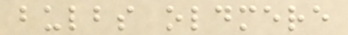bulbs oldmere
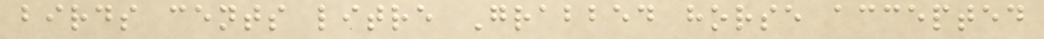birds cents litre Grabbed horse accepted
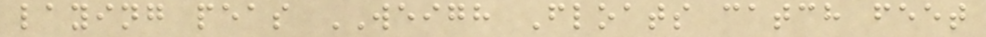laying peas WEIGH Floats catch feet
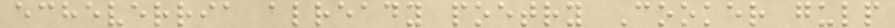echeverria already poetry Cooker gulp
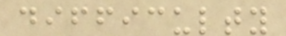difficulty
